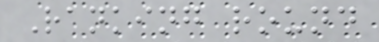Ranking round
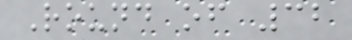Round of 32
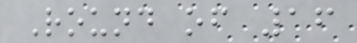Round of 16
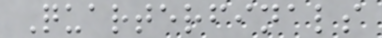Quarterfinals
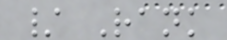/ Rank
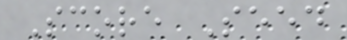Score Seed
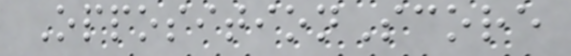OppositionScore
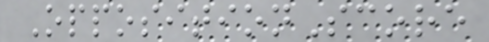OppositionScore
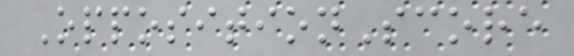OppositionScore
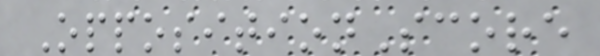OppositionScore
